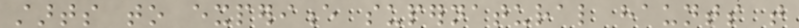starts to experience supernatural haunts that
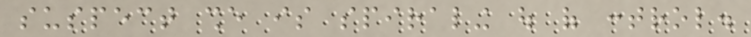suspect she is spiraling out of control.
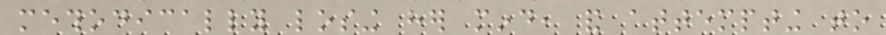methodically losing her mind, and attempting to
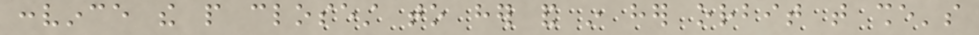convince the people closest to her and in her orbit that she's
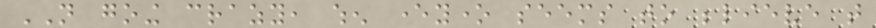NOT going crazy, when everyone seems to believe that
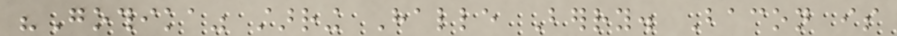"Gothika" starring Halle Berry. Bacon is
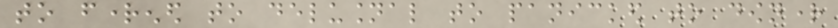to frightened to delusional to panicked to downright
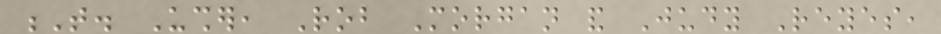T. Usher, Rob Morgan and Judy Reyes,
